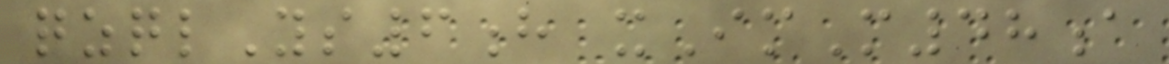qzqlYs6h xImM48a
